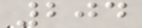204
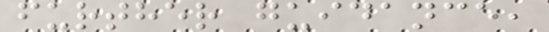further guidance,
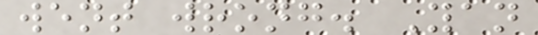went wrong. Yan
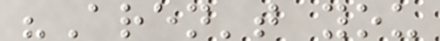"Aren't you
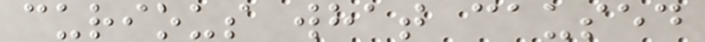curious what caused
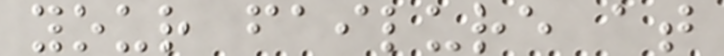your failure at
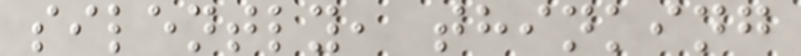silently, thinking
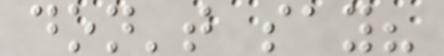don't say?
